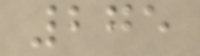275
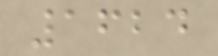1624
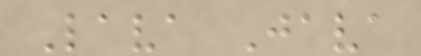Lava Java
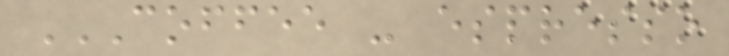COFFEE - ESPRESSO
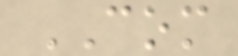COM
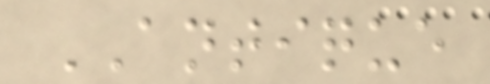ANTIQUE
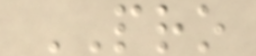PRO
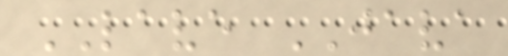LAVE JAVA
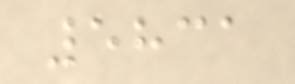5831
